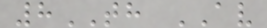8TH AV
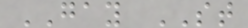GAY ST
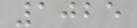1025
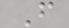F
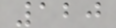120
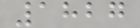1827
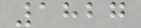1827
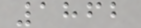1862
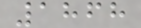1868
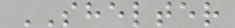SHELTER
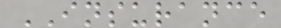INSURANCE
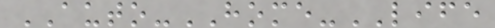AUTO-HOME-LIFE
